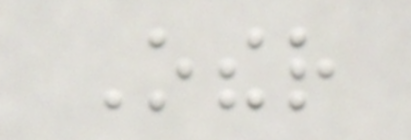Other
